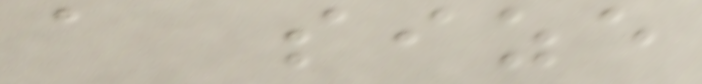a size
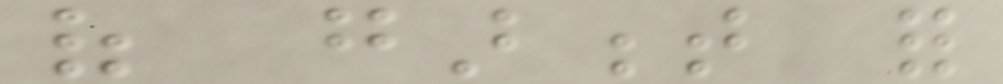of garment for
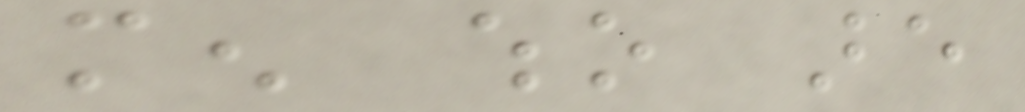men who are
